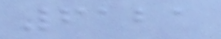6121
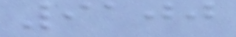9100
